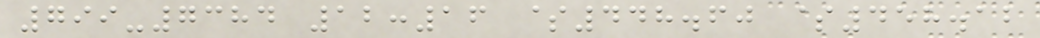799-7384 12:16 $448.60 $458.12
